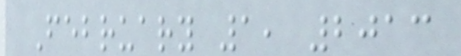February 1, 2013
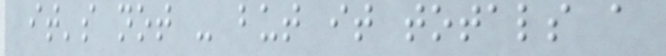it's not - but it totals a
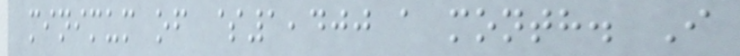minimum of $1,400 a month. I
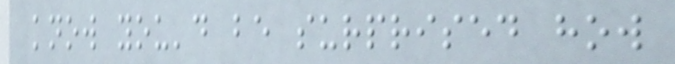know you'd be surprised how
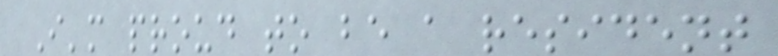I'm proud to be a resident
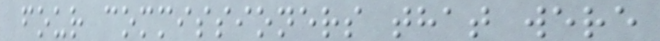four commissioners that were
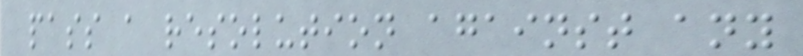pass a resolution against any
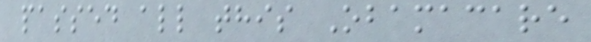passed all this Obamacare
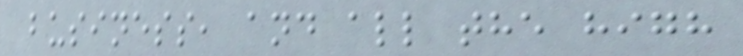business, and all the high
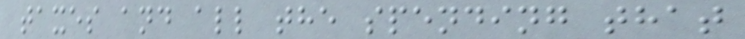taxes and all the spending that
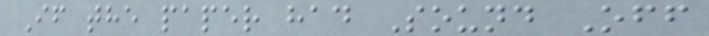If the paper had Sound Off
